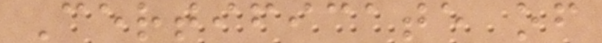Certificate of
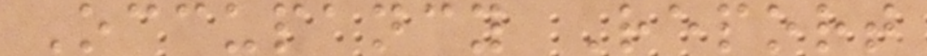Occupancy Report
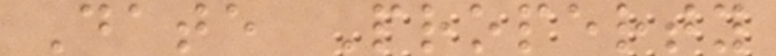Date Property
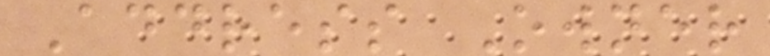Address Owner
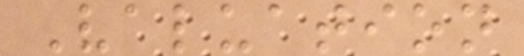Valuation
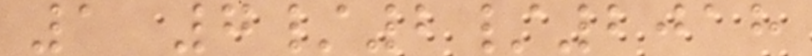1 7/2/2018
